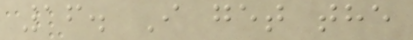16. I get the
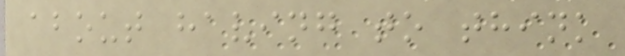about having to think
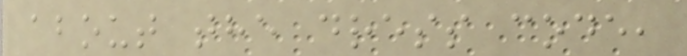about the dress code,
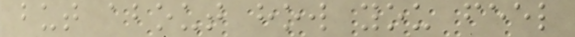but about how you feel
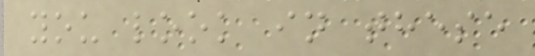you look in these
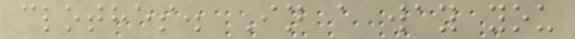clothes. In a way you
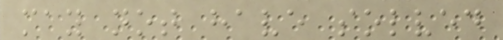may not have solved
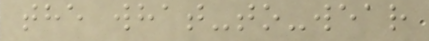the what-to-wear
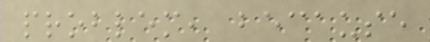problem, because
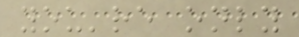you're only
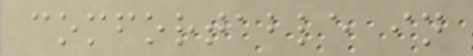comfortable in
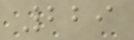229
